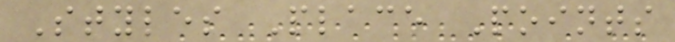Styles Place Points
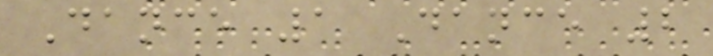Dance 1 Dance 2
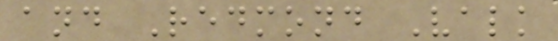and Redmond Valk
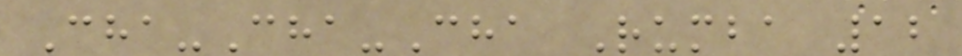Cha-Cha-Cha Rumba 12
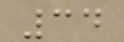34
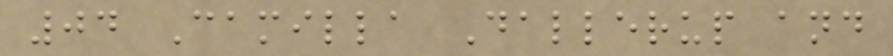04 Camilla Dallerup and
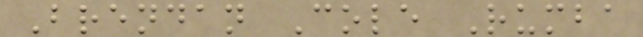Brendan Cole Rumba
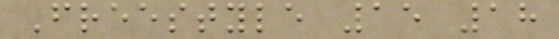Freestyle 15 18
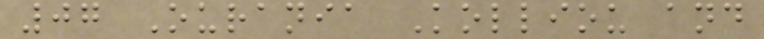07 Ourania Kolliou and
